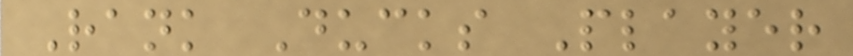Rank Ducks Player
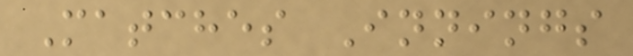Matches Innings
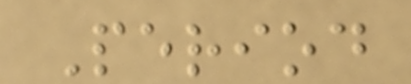Period
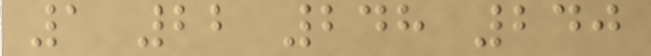1 22 248 240
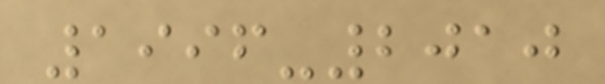1996-2010
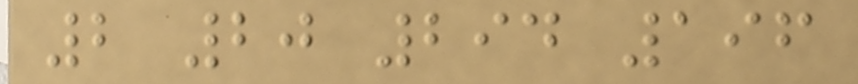2 20 294 196
